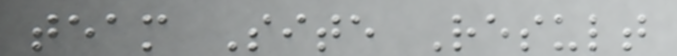team Site Result
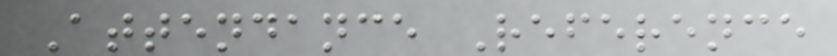Attendance Reference
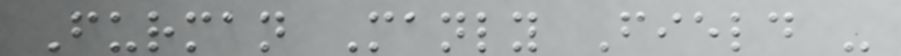Furman Manly Field -
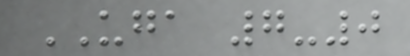UGA 7-0
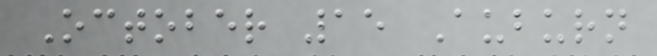October 15 Auburn
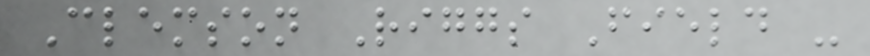Clemson Riggs Field -
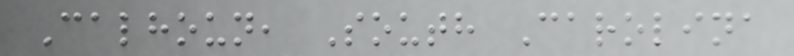Calhoun, South Carolina
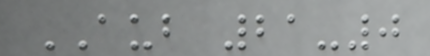AUB 21-0
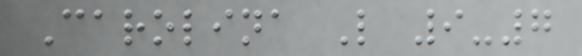Carolina L 9-7
